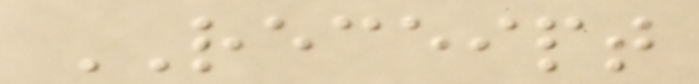RECEIPT
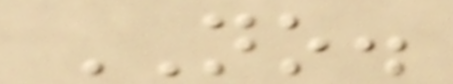NO.
